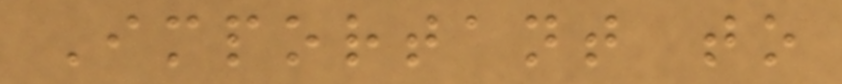Important to
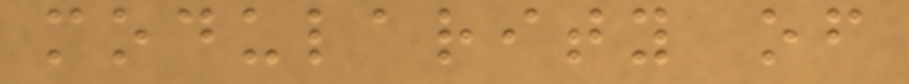modularity of
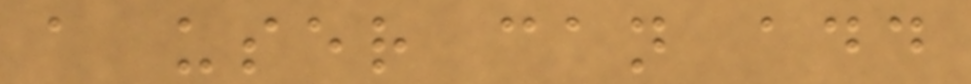a user can add
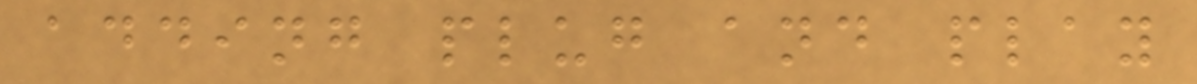adding plug and play
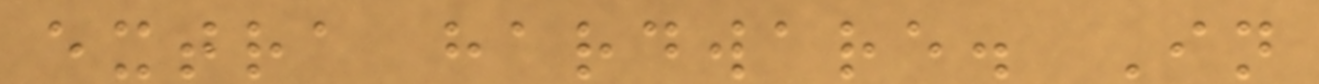extra hardware. In
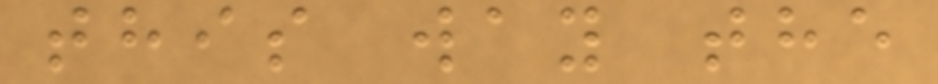this way the
